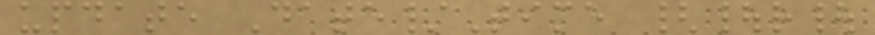update Date/Time {|r|
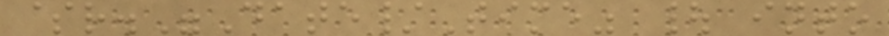$r."Date/Time" | into
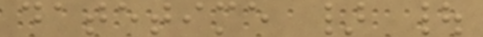datetime } |
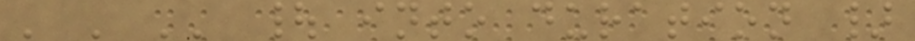' ' '' | into duration }
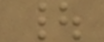|
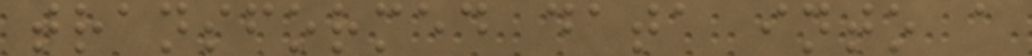transformed data into a
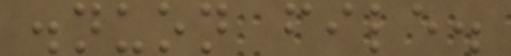.nuon file.
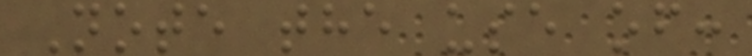Note the use of:
